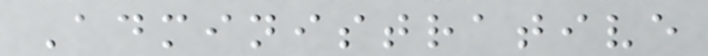Administrative
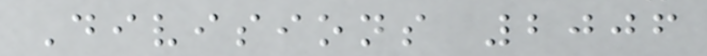Divisions 2006
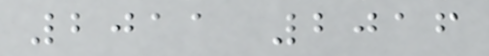2011 2016
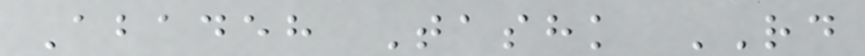Abadeh Tashk RD
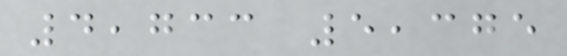4,733 5,375
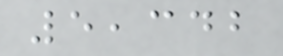5,342
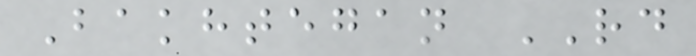Bakhtegan RD
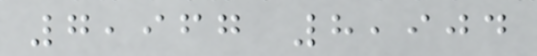7,967 8,904
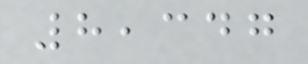8,347
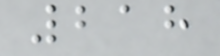218
